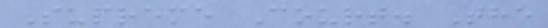Supreme Court. The
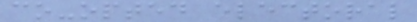co-opted electoral
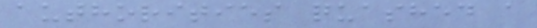authorities quashed a
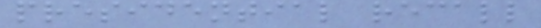presidential recall
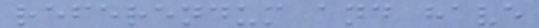referendum and have
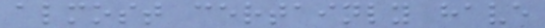almost certainly have
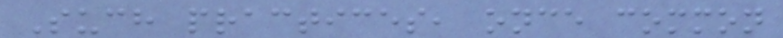Such practices, once common
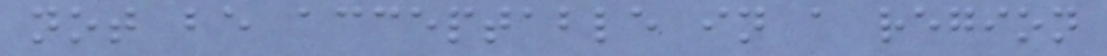not be acceptable in a region
